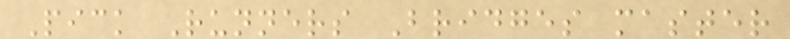Pick Runners Bridges master
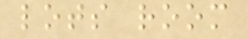lots room
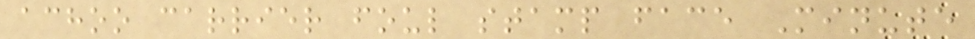achoo carrier foul stamp face Minute
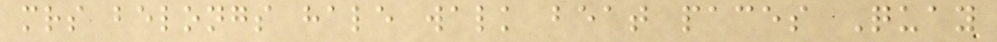mrs belongs hale walk beat paces Quay
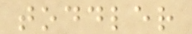toddler
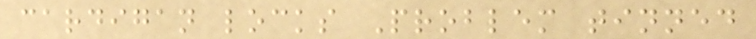cardigan locks Problem tinned
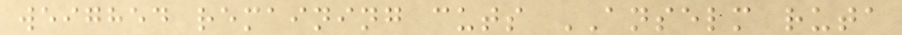weighed remaining cuts ANSELM ruta
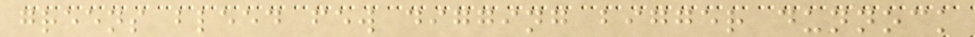greens bleed few digging bigger dunnock
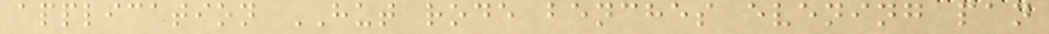application HUT rode benches evening pan
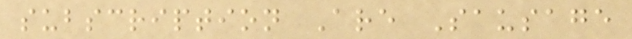subscription Are Sausage
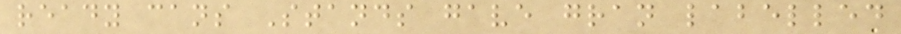ready cans Stands gave gran labelled
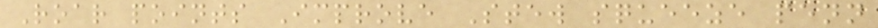Roar points Improve Stew squeeze penn
